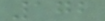172
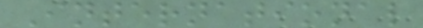International
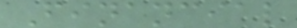Financial
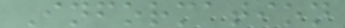Information
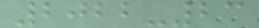2022-23
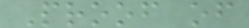Proof of
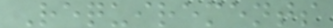Requirements
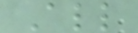All
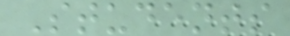Students
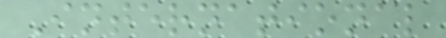International
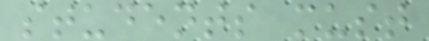students must
